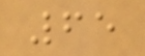65
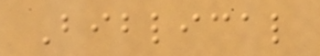Biblical
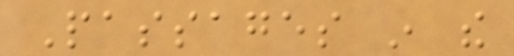Passages in the
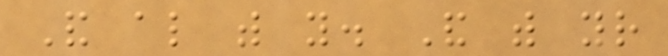And also with you. And with your
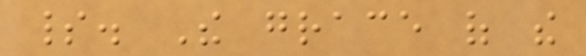spirit. The grace of the
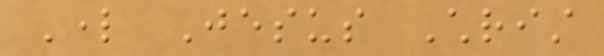Lord Jesus Christ
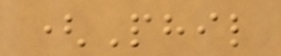(Phil
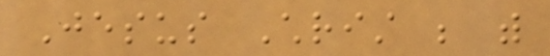Jesus Christ be with
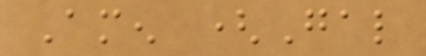Amen (Gal
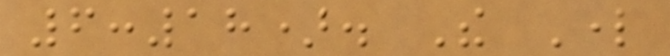6:18). The Lord
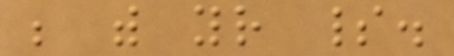be with your spirit.
